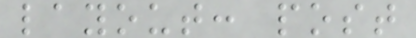layout: post
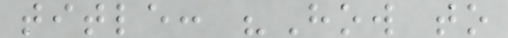title: "How to
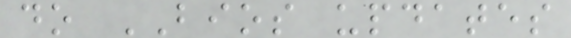do BIOS updates
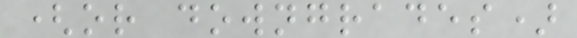(or downgrades)
